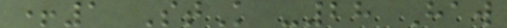+1 StK -28 Haw
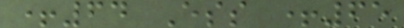+64 Ess +65
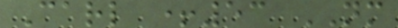Carl +53 NM
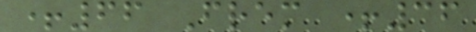+66 Frem +36
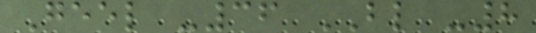Geel -36 BL -8
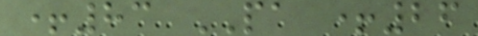+83 PA +26
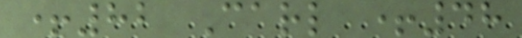+82 Carl +48
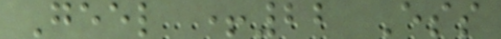Geel +22 Ess
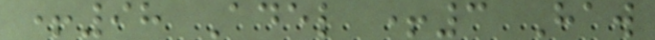+98 Adel +3 Haw
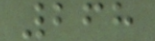268
